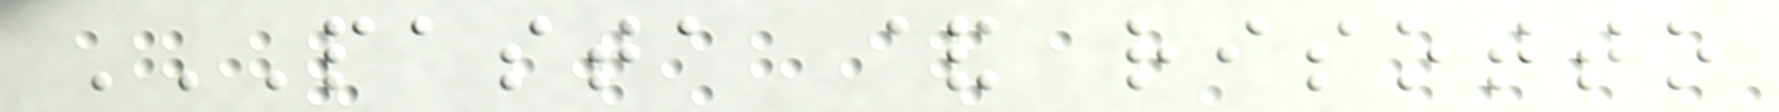PASTA & RISOTTO
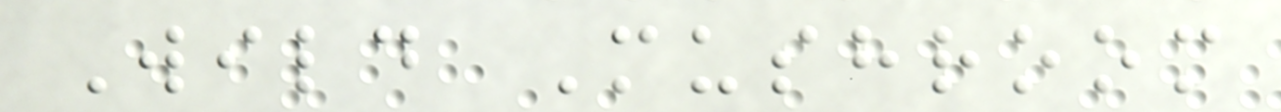Wild Mushroom
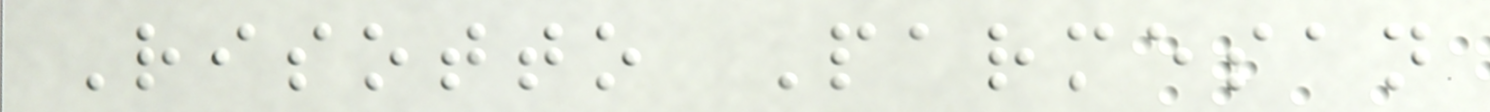Risotto Parmesan
